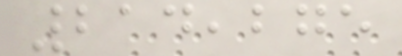214,275
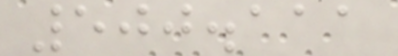500.111
